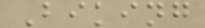Biking
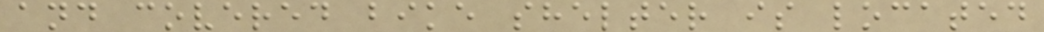and covered bike shelter is located
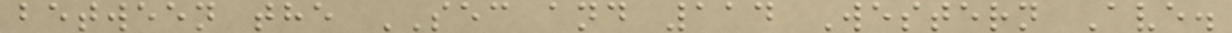between the SEC and 114 Western Ave.
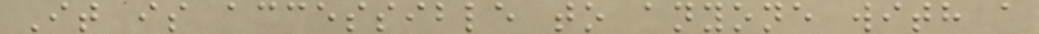It is accessible to anyone with a
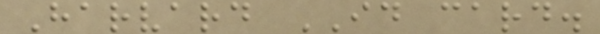Harvard ID card.
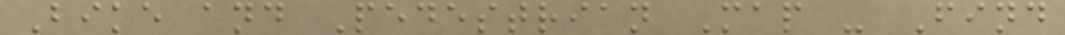Bike and Pedestrian Map - Find
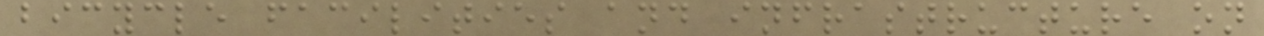bicycle facilities and infrastructure on
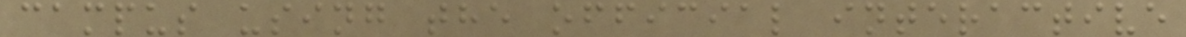campus using the official interactive
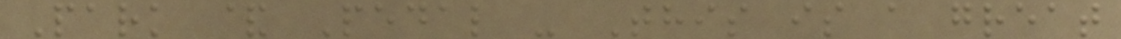Park & Pedal - This is a great
